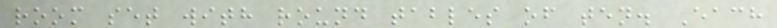room set with round tables of ten. Each
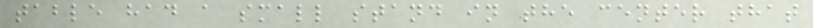table had a small stand in the center that
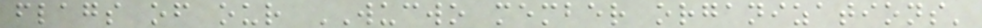flags of our WUCWO member organizations'
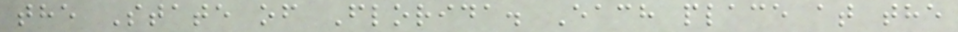the State of Florida. Each place at the
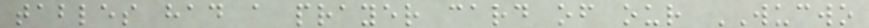tables had a prayer card of our WUCWO
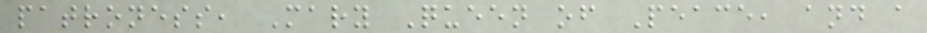patroness, Mary Queen of Peace, and a
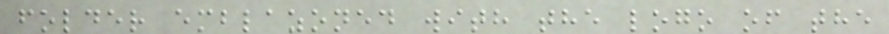folder emblazoned with the logo of the
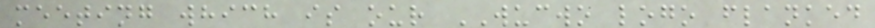meeting which is our WUCWO logo flanked
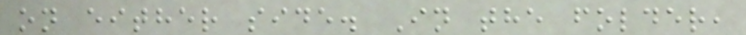on either side. In the folder,
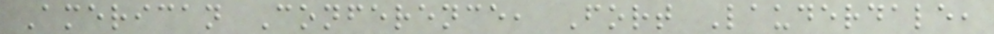American Conference, Fort Lauderdale,
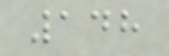148
